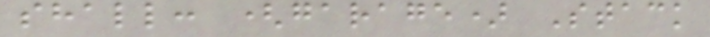shall: (garage) Stack
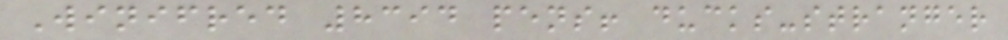Winifred 8394 pens! ducks-stranger
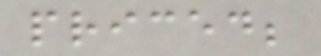priced;
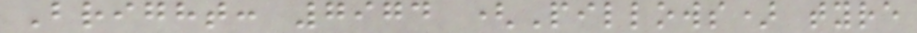Bright: 7974 (Pillows) tyre
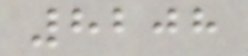8208
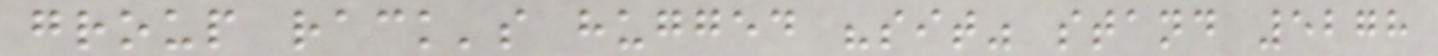group rack's hugged "sit" stand 5278
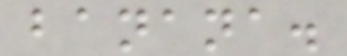banana.
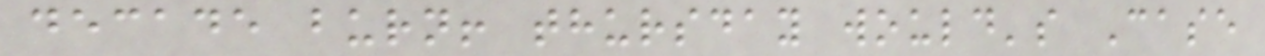decade burn! thursday would's Case
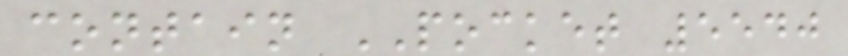contain POCKET 5540
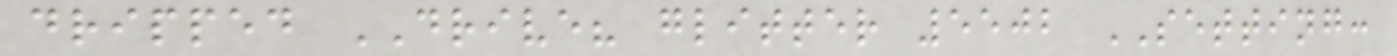dripped DRIVE? glitter 5502 SETTING:
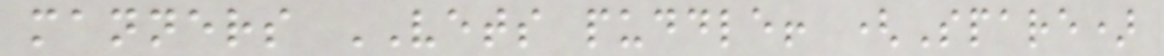manners VETS puddle! (Spare)
